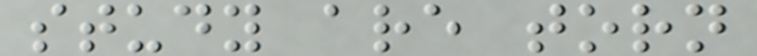study are torn
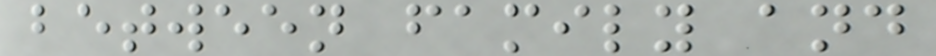between family and
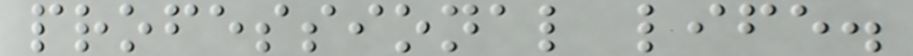professional life.
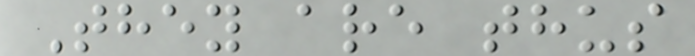They are thus
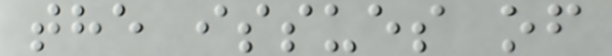the issues of
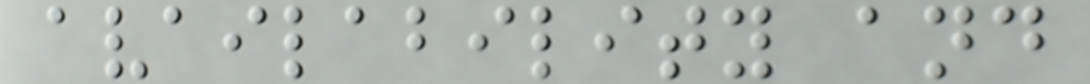availability and
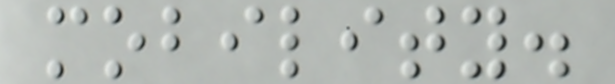mobility.
